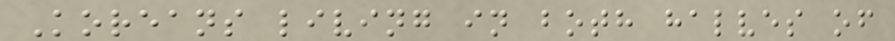Koreans living in both halves of
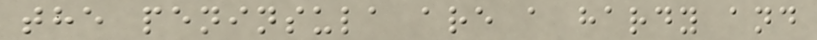the peninsula are a hardy and
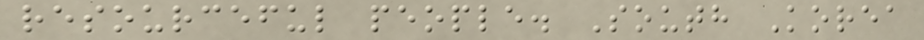resourceful people. South Korea
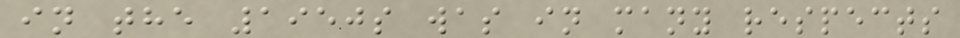in the 1950s was in many respects
